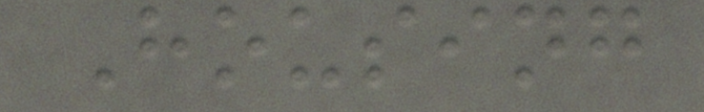Housing
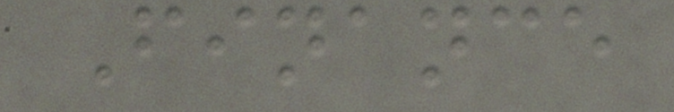Finance
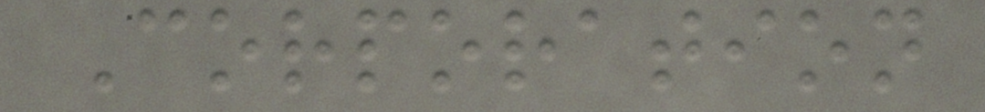Corporation
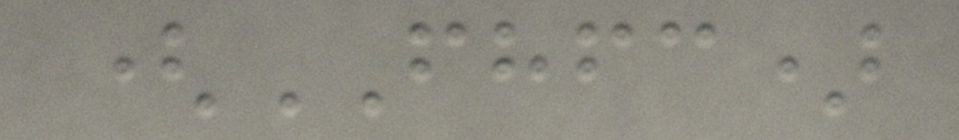(FHFC)
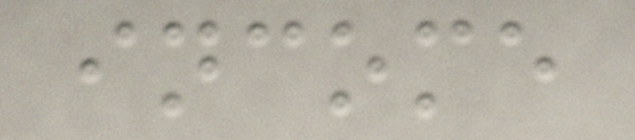income
